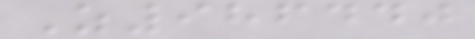Z986440
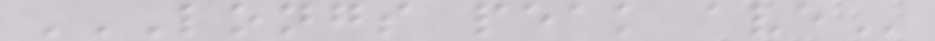LONGS PEAK AVE
